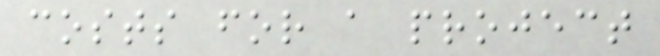costs for a project
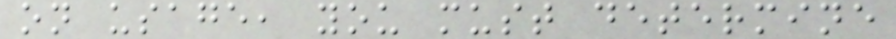on usage, you must determine
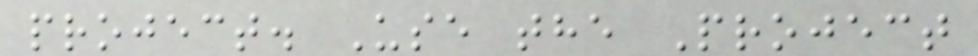project. Use the Project
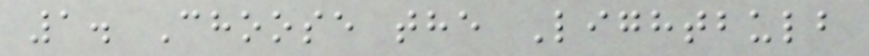1. Choose the Lightbulb
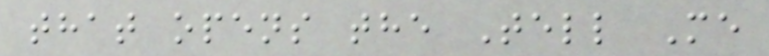that opens the Tell Me
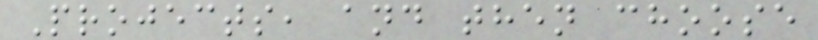Projects, and then choose
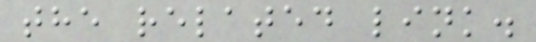the related link.
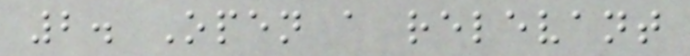2. Open a relevant
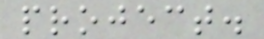project.
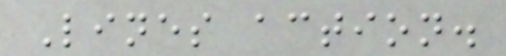Lines action.
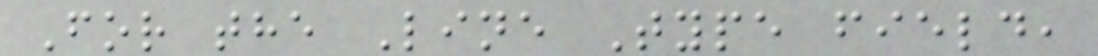For the Line Type field,
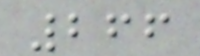266
